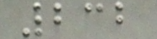232
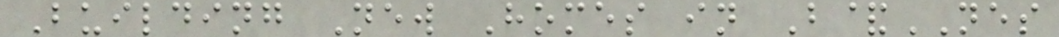Building New Homes in B&NES
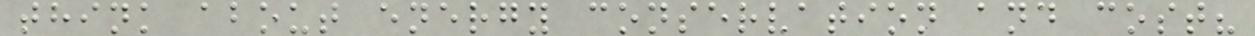think about energy conservation and cost?
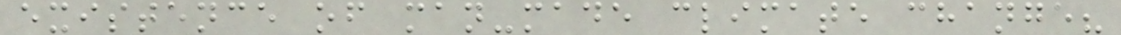existence of man-made climate change?
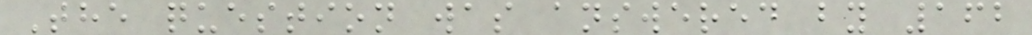The question was answered by 162
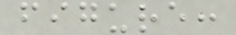figure:
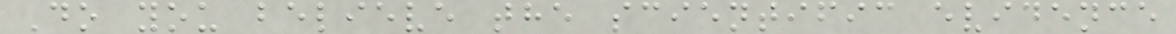Do you believe the scientific evidence
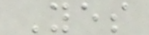Yes
